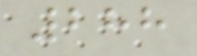288
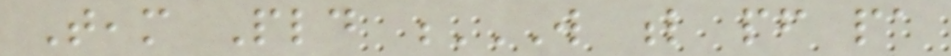Team Pld W L PF PA
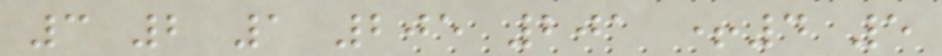3 2 1 205 201 +4 5
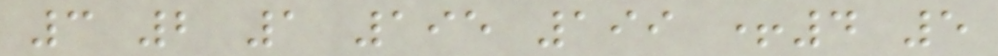3 2 1 195 199 +4 5
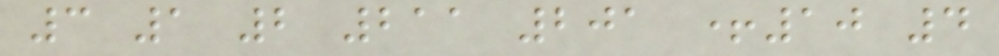3 1 2 211 201 +10 4
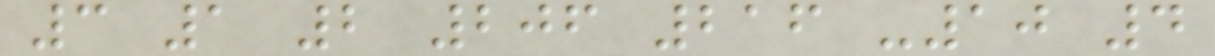3 1 2 206 216 -10 4
